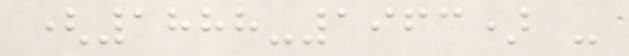(1888-1963) -
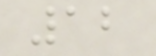12
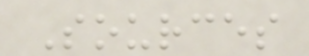Sources
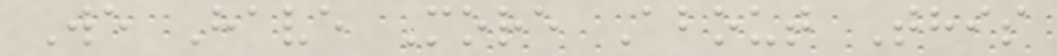We Have More About This
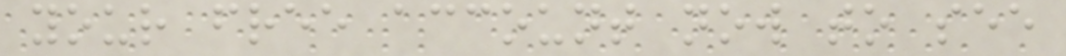your free account now to see
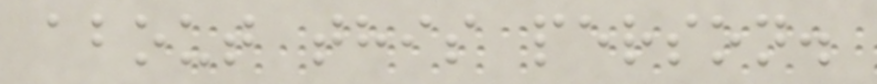about this person.
